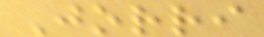Jorri
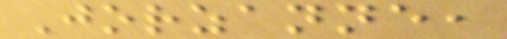Jorzanne,
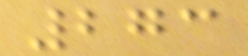273
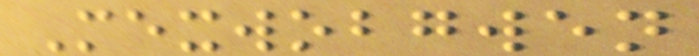Mexwobgwen
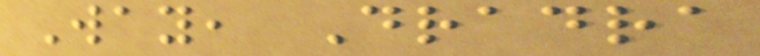Way, Dradra
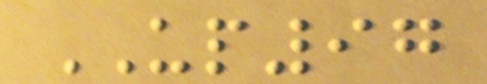UP97
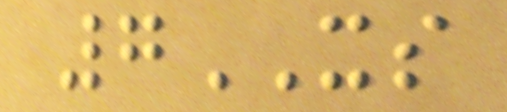7XS
